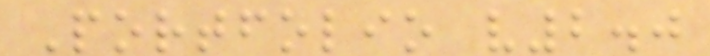Portfolio v2.0
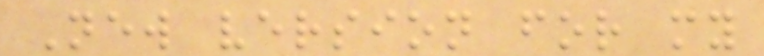New version for my
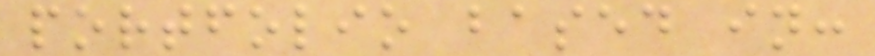portfolio based in:
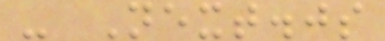- Next.js
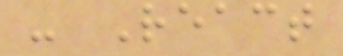- React
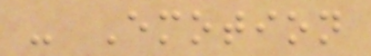- Emotion
